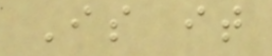Is it
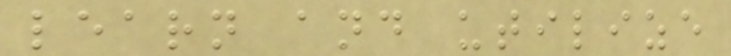learn and utilize
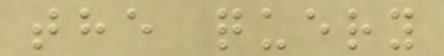the query
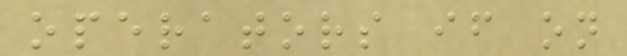operators if on
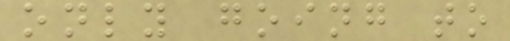only going to
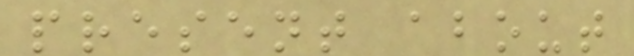present about
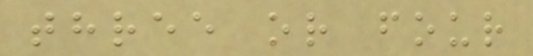three or four
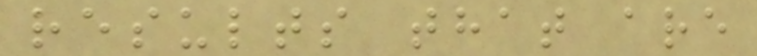results that are
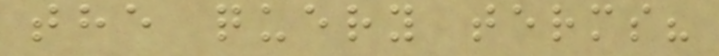the query terms?
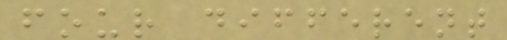four different
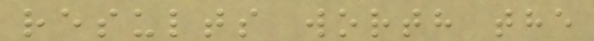results worth the
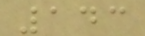143
